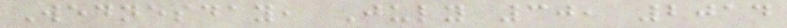Wednesday, July 30, 2014
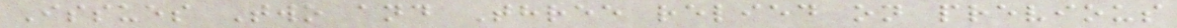Issues Two and Three relied on previous
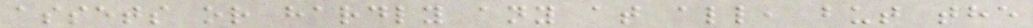assets or hardly any at all, but the
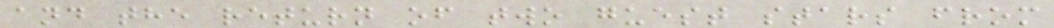and the return of two guest stars from
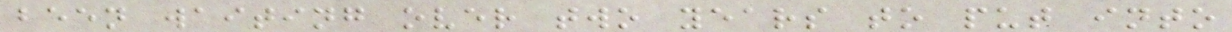been waiting over two years to put into
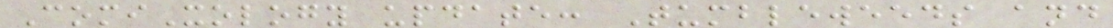ComiXology update: Tumbleweeds and
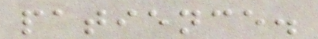patience.
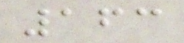163
